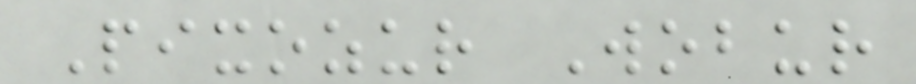Pixozur Wobur
